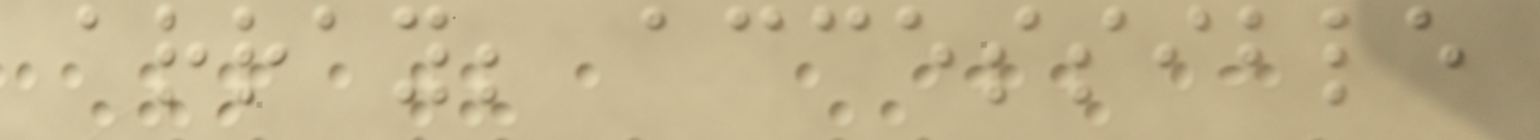array; accessible
